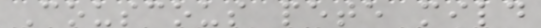Couscous pete mild
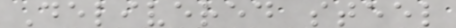Delivered steel
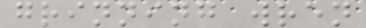grinning wren
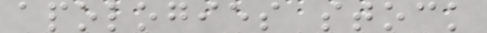apologies stock
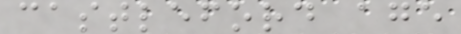castleford age
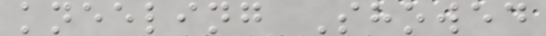kneeling Showed
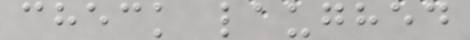check laughed
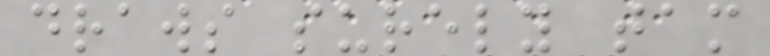draws surely tam
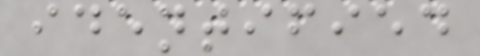identified
